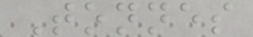Tonnes
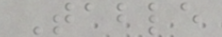Table
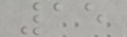15
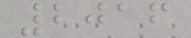2016
